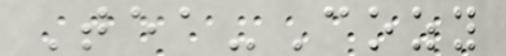Tea-Cozy
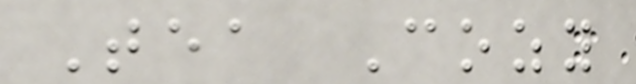Tea Cozy
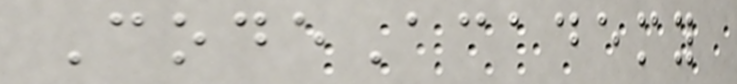CodeAcademy
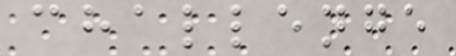challenge
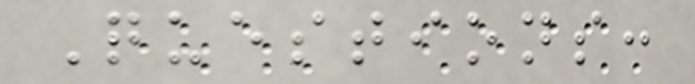Questions:
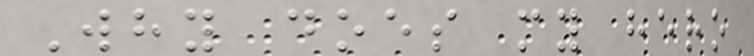Why does my hero
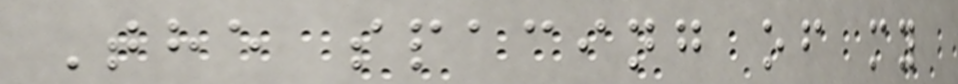The spacing of my
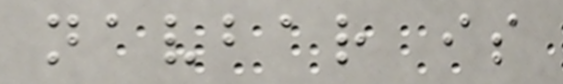navbar is
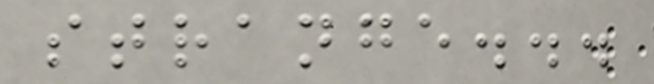strange...
